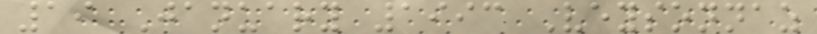19 January 1993 Veysonnaz
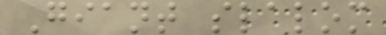Giant slalom
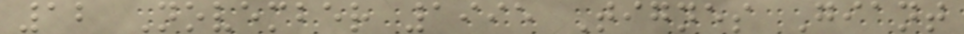12 November 1995 Tignes Giant
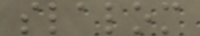slalom
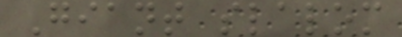Giant slalom
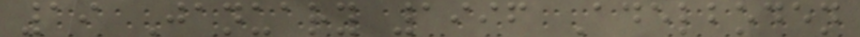19 January 1996 Adelboden
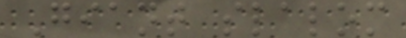Giant slalom
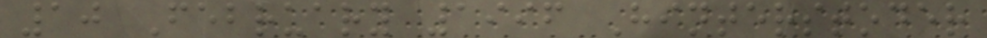10 February 1996 Hinterstoder
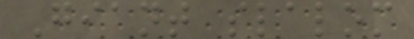Giant slalom
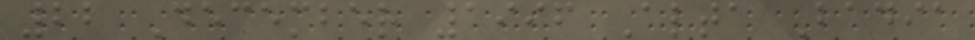22 December 1996 Alta Badia
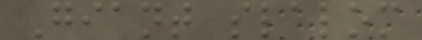Giant slalom
